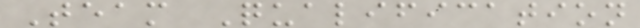Team Qualification
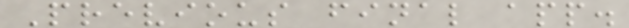Previous final app.
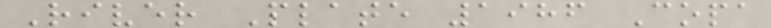River Plate 1986 Copa
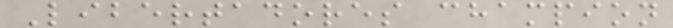Libertadores champion
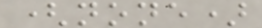(none)
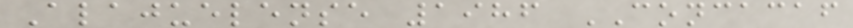Alajuelense 1986 CONCACAF
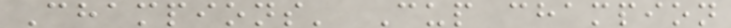Champions' Cup champion
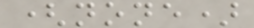(none)
